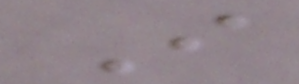I
